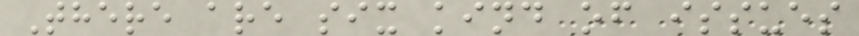There are six kind of issues
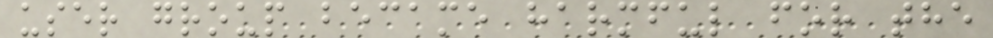user group became harmful for the
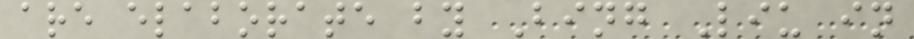are elaborate by Bing Liu in
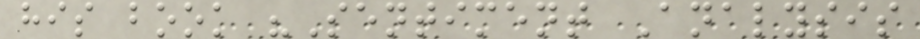his book "Sentiment Analysis
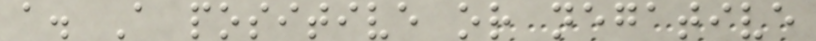a. A positive or negative
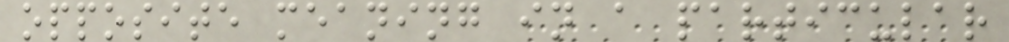opposite meaning in a particular
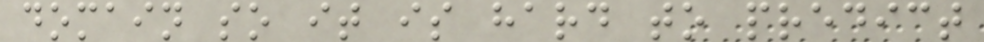domain so it is hard to predict
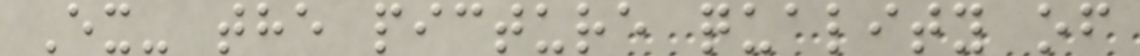Ex- the picture quality of
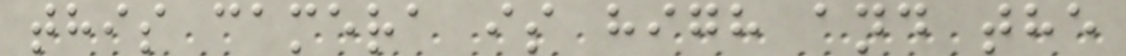this camera is high and the
